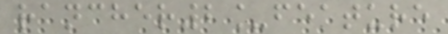rancher2_feature
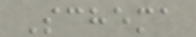Schema
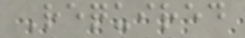Required
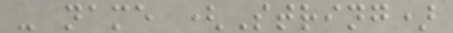- name (String)
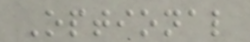Optional
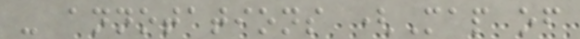- annotations (Map of
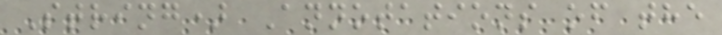String) Annotations of the
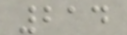214
